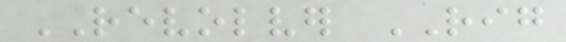REVOLVER RIG
